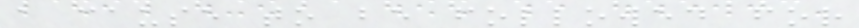a cause to be followed for
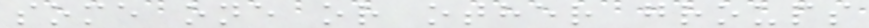some one or other groups
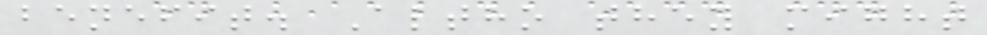benefit. Altho they might
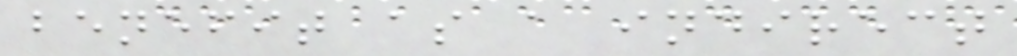benefit as a indirect
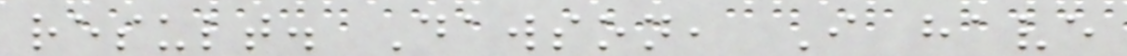result. Dawson, I have
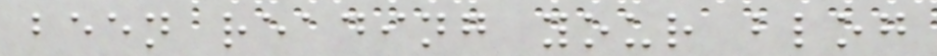been reading your blog
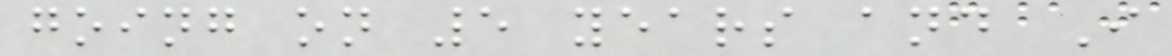going on 5 years and I
